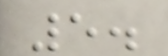5.
